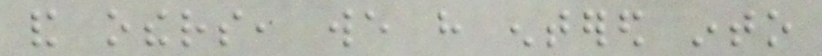and others, we have entered into
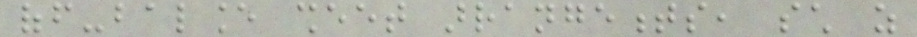off-balance sheet arrangements, such as
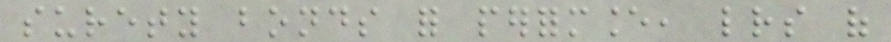surety bonds for performance, letters of
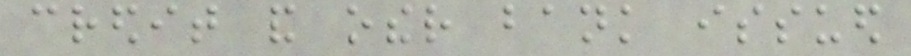credit and other bank issued
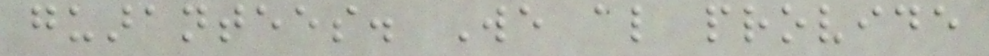guarantees. We also provide
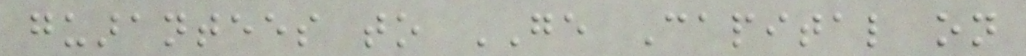guarantees to GE Capital on
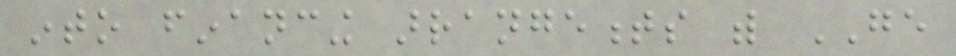into financing arrangements with GE
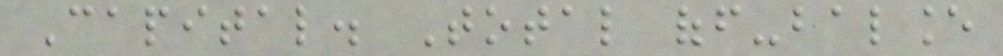Capital. Total off-balance
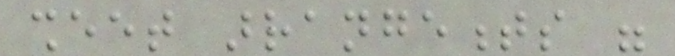sheet arrangements were
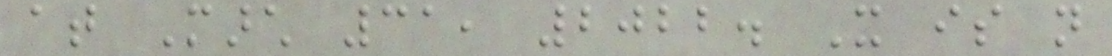at March 31, 2022. It is not
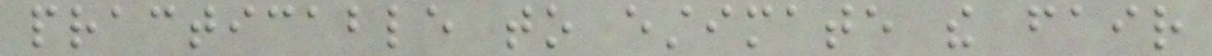practicable to estimate the fair
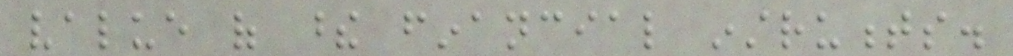value of these financial instruments.
